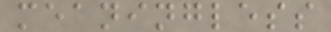meaningless
